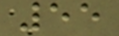55
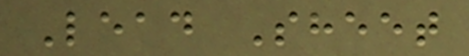Lead Sheet
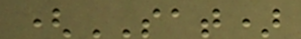(SAT)
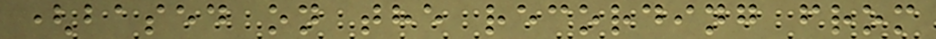(based on the recording from
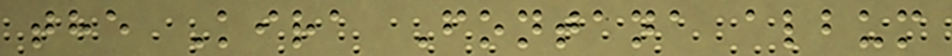the Kira Fontana album
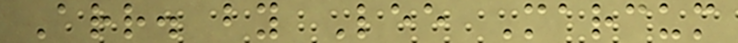Arr. by Lee Marcum
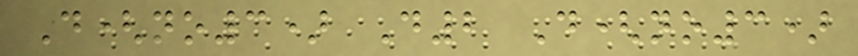D(no3) D2 D(no3)
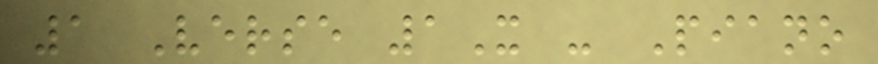1 Verse 1X - Piano
